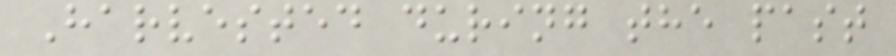Harvested during the past
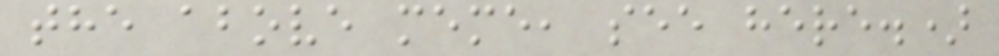the above meme, see here.)
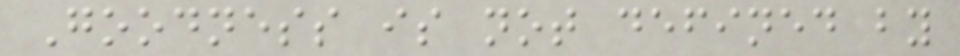Goodness is not defined by
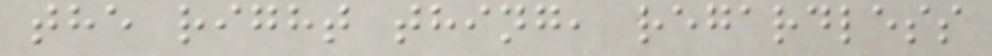the right thing, regardless
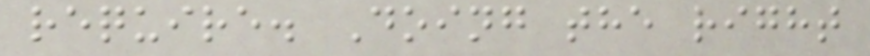require. Doing the right
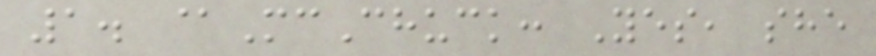1. @McChuck: Yes, she
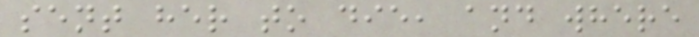sent her to die, and where
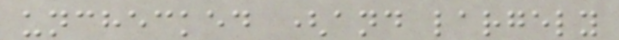unchecked (and largely
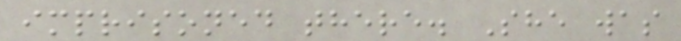imprisoned there. She was
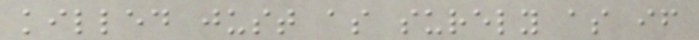killed just as surely as if
